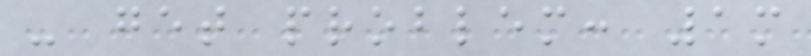- get problem: 1m
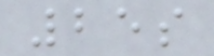25s
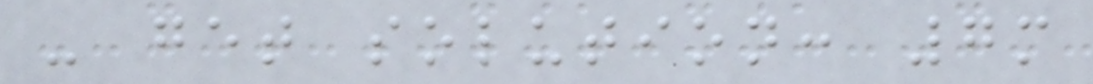- get solution: 7m
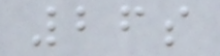26s
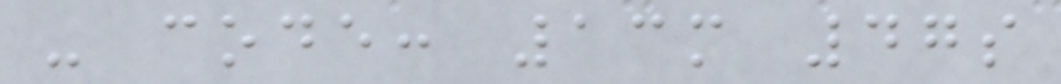- code: 13m 47s
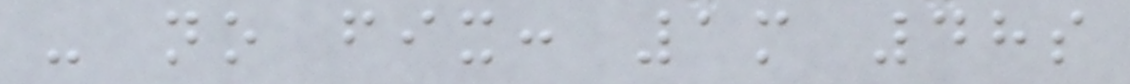- no fix: 1m 48s
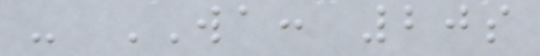- WA: 20s
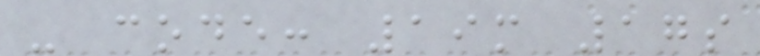- code: 19m 17s
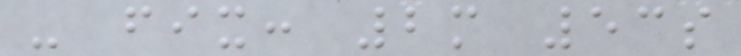- fix: 2m 53s
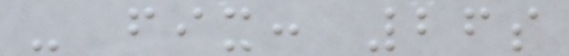- fix: 26s
